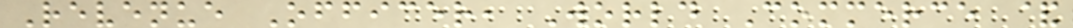Revenue Officer, World Commerce &
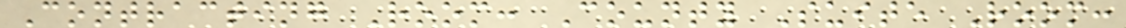Contracting Room: County Suite Room:
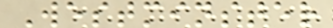Westminster
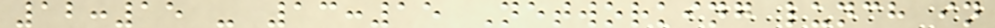12:15 - 13:15 Networking lunch in
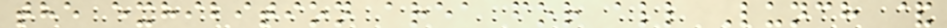the exhibition area for all Lunch &
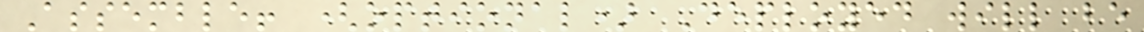Assemble! (optional) Deployed will be
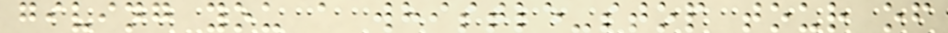giving you a whistle-stop tour of
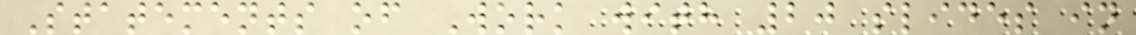Statements of Work with 20 slides in
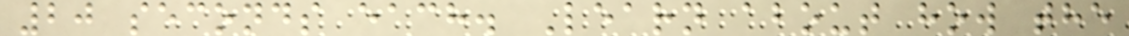20 seconds each. Learn about how the
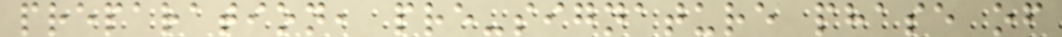preparation, pre-signature phase of
